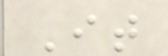It
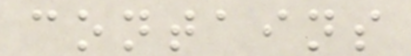contains
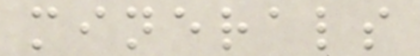minerals
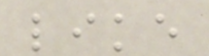like
